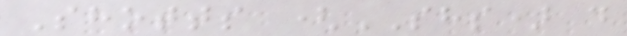Shotts (SHS) d
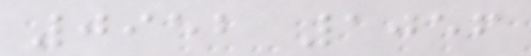0952 1056
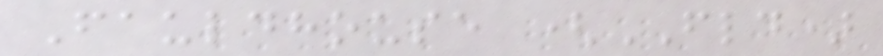Fauldhouse (FLD)
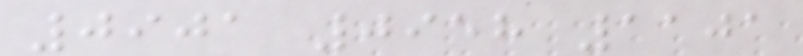0901 0958 1101
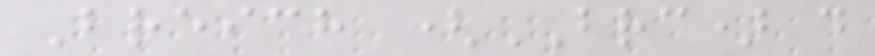Breich (BRC) d
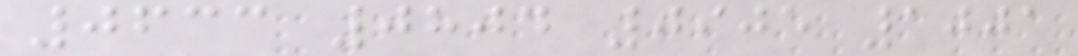0633 0804 0905 1001
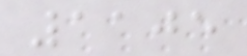1105
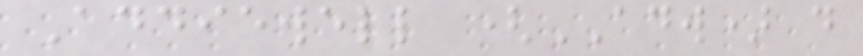Addiewell (ADW) d
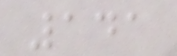141
